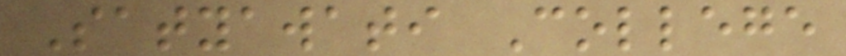Satyawati College
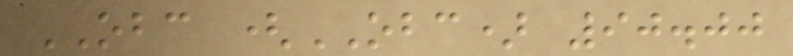OBC (OBC) 90.00
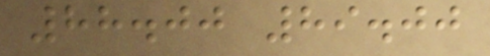88.00 89.00
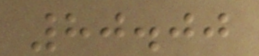80.00
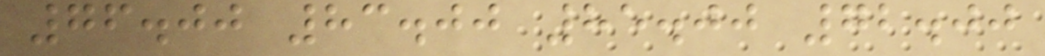76.00 83.00 85.00 72.00
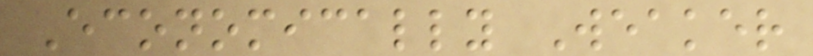Economically Weaker
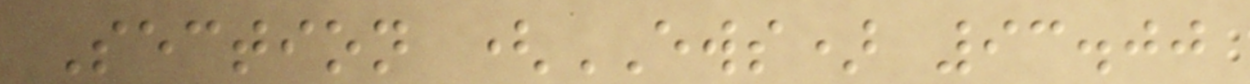Section (EWS) 93.00
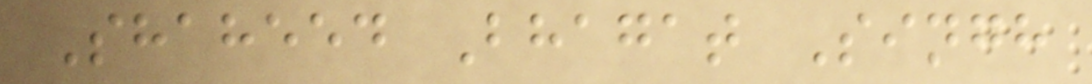Shaheed Bhagat Singh
